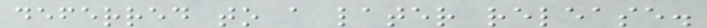deferred to a later release.
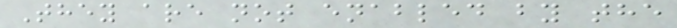They are not enabled by the
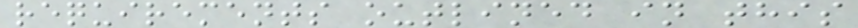requirements outlined in this
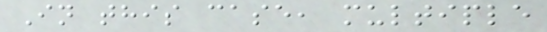In this case, multiple
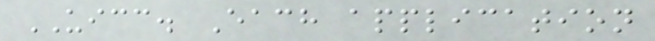UICC. Each application
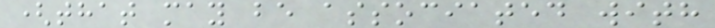(that may be associated with
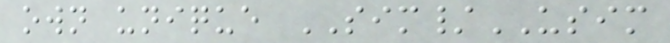own unique SIM/USIM
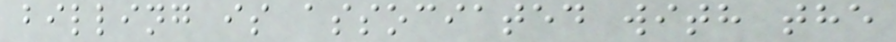billing is associated with the
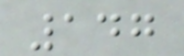147
